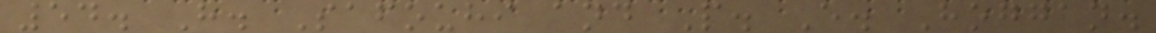54. H. Safouhi and P. E. Hoggan.
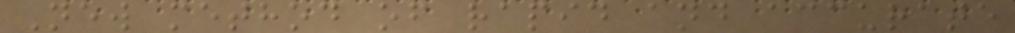New method of rapid and accurate
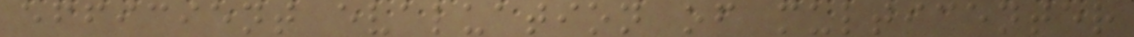efficient evaluation of multicenter
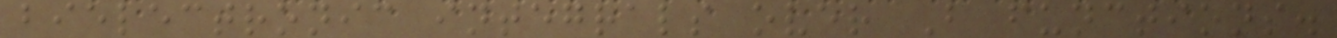bielectronic integrals over B functions.
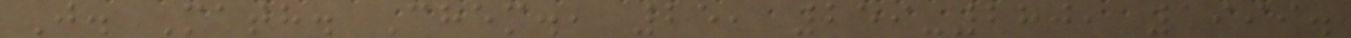J. Math. Chem., 25, 259-280, 1999.
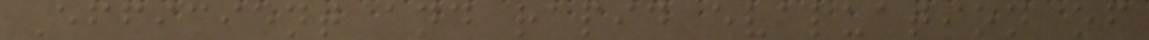Efficient and rapid evaluation of
